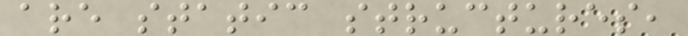are static structures,
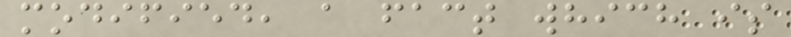modified, a fact which is
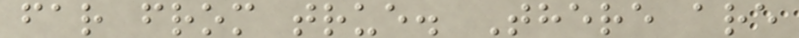far from true. There are
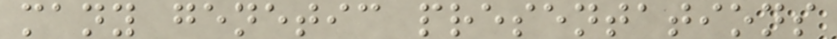many genetic presentations
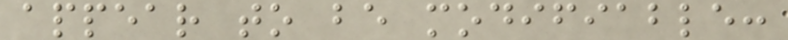appear to be modifiable:
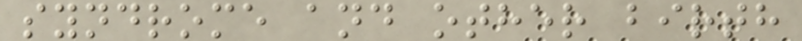syndrome and other birth
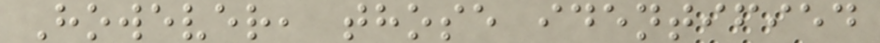However, those identified
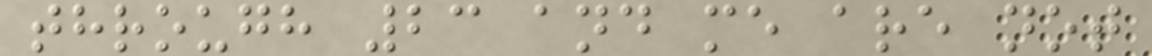through 23 and me are not
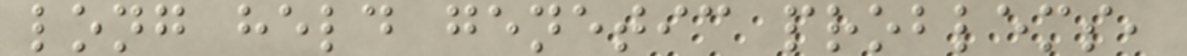long held genetic problems,
